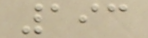193
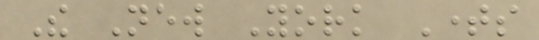The New York Times
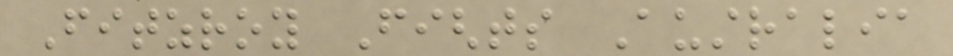Fitzroy Fights Australia
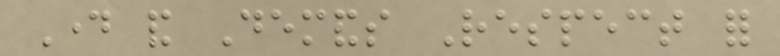Day and Demands Respect for
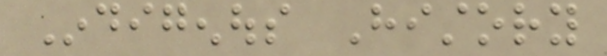Indigenous History
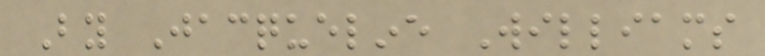By Jacqueline Williams
